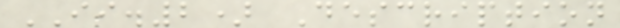II.2) Description
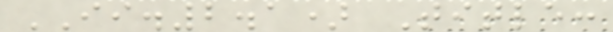II.2.1) Title:
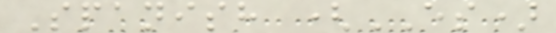Spanish (ES)
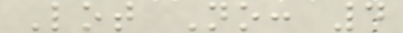Lot No: 4
